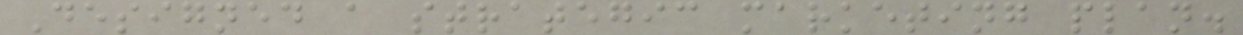Designed a strategic marketing plan.
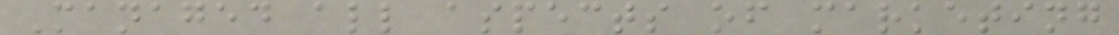Managed all aspects of marketing
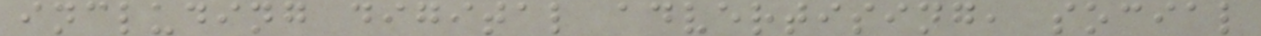including digital advertising, social
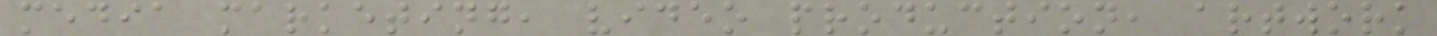media marketing, video production, artwork
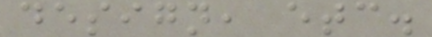design, etc.
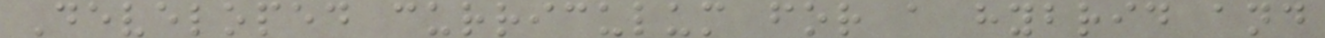Developed curriculum for a hybrid and
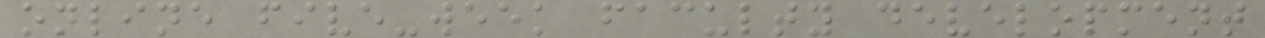online five-week faculty development
